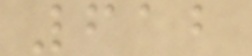612
